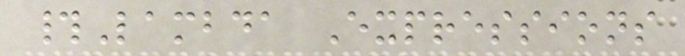#Lambda Expressions
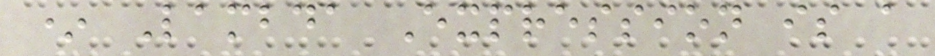* Lambda Expression is a
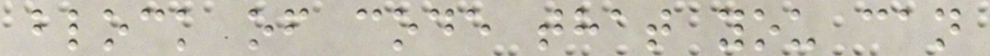block of code that you can
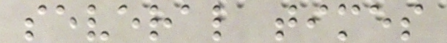several times
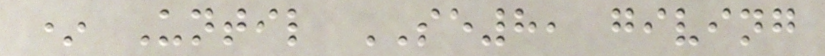* Until SE8, giving
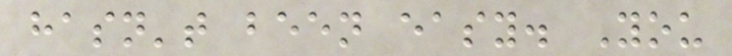hasn't been easy. You
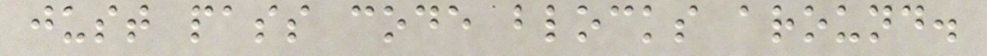just pass code blocks around.
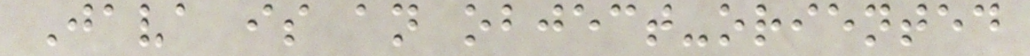Java is an object-oriented
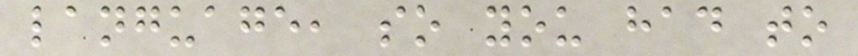language, so you had to
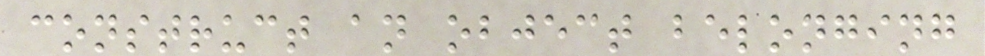construct an object belonging
